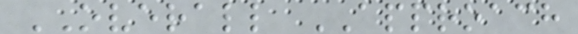OVERALL APPROACH
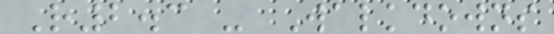R2.3 - Walkdowns
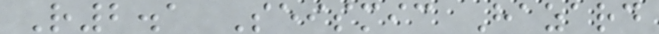R2.1 Seismic Hazard
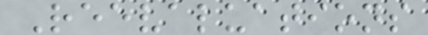Reevaluations
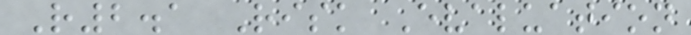R2.1 Risk Evaluation
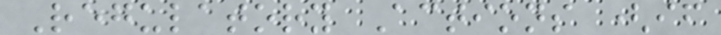Regulatory Actions (if
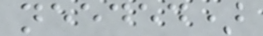needed)
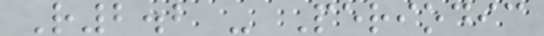R2.2 - Periodic
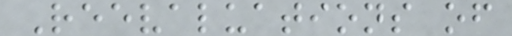Reevaluations of
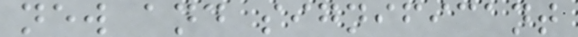new and significant
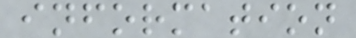information
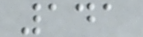141
